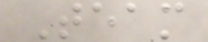Team
